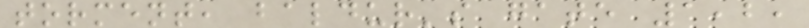torment, baldur's gate 1,2,
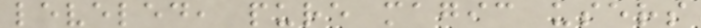leveled, pure magic users
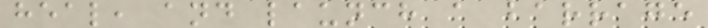heal, and launch a barrage
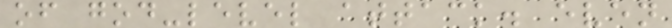of god-level attack. even
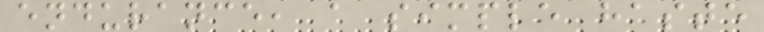endurance, a simple haste
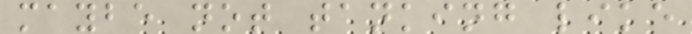maybe not tanking like
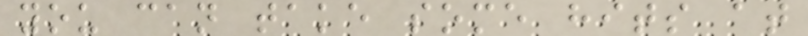you can take some hits at
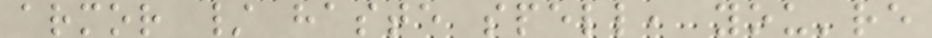armor / haste spell, you're
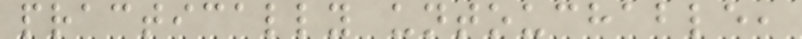practically untouchable,
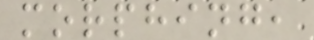morphing,
